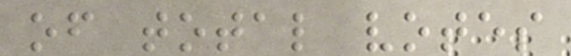of total votes
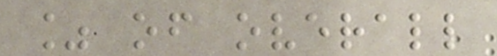% of overall
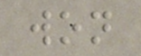won
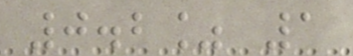0.2% 1
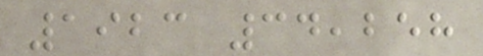1923 34,258
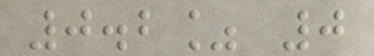0.2% 0
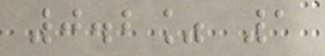0.2% 1
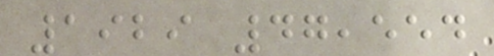1929 47,554
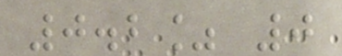0.2% 0
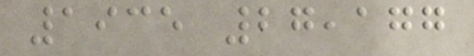1935 27,177
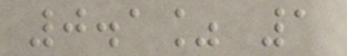0.1% 1
